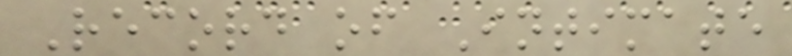Record of Intimate
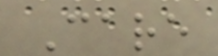Care
